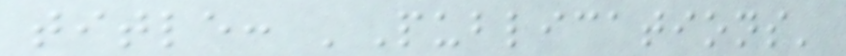title: 'Publications'
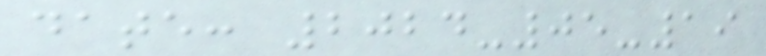date: 2024-05-19
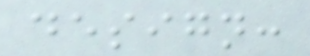design:
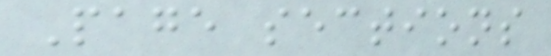Page sections
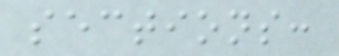sections:
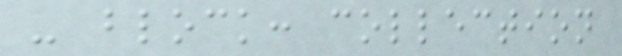- block: collection
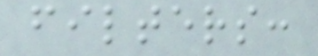filters:
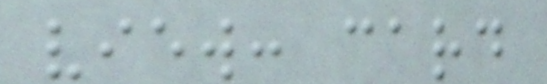view: card
